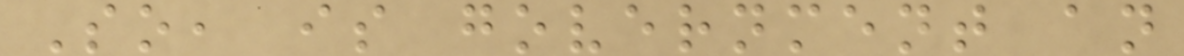So, is government an
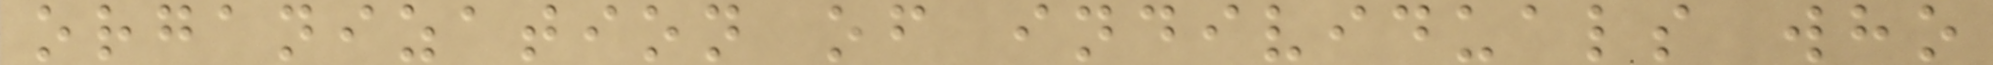organization of individuals who
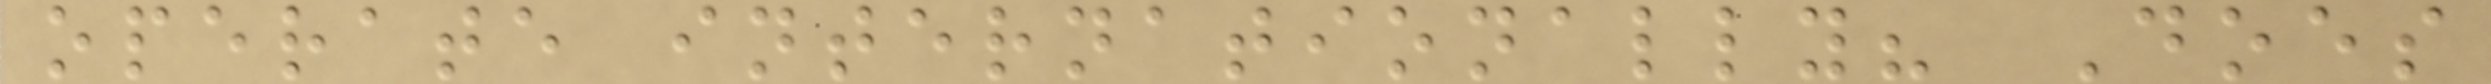operate internationally? Does
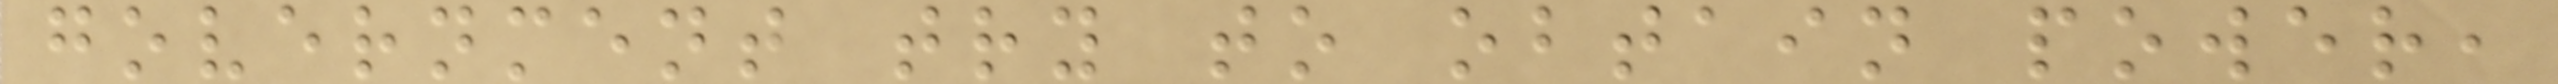government try to obtain power,
